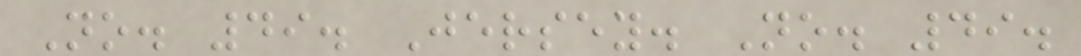No. 49. Jersey. No. 49.
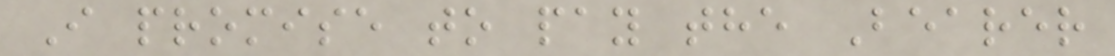I promise to pay the Bearer
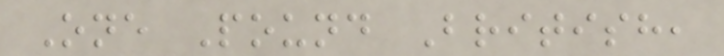One Pound British,
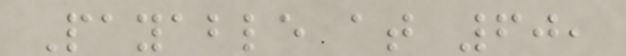Payable at 60,
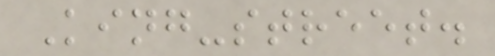King-street.
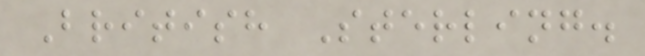British Sterling.
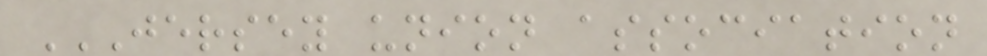JERSEY UNION ASSOCIATION
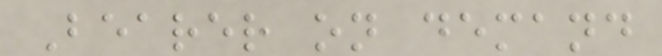Bearer on demand
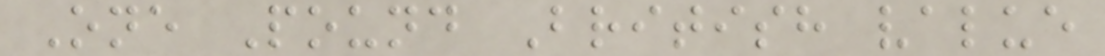One Pound British value
